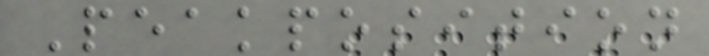Peakposition
